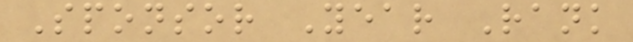Sponsor Year Rank
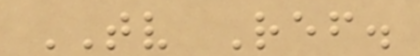TV Ref.
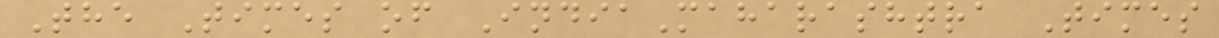The Times of IndiaMaharashtra Times
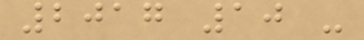2017 10 -
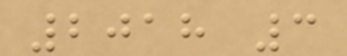2018 3
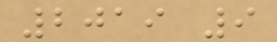2019 9
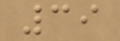39
